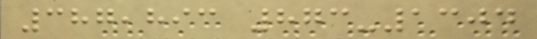387,893 873-1304
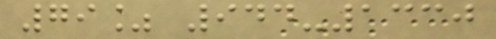79% 944-1330
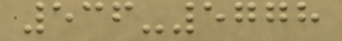536-5778
